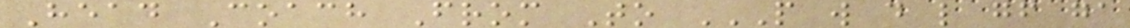Head Coach From To P W D L GF GA
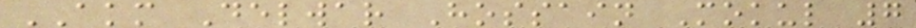AKM Delwar Hossain Mokul 7
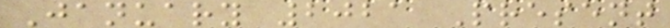January 2021 Present
